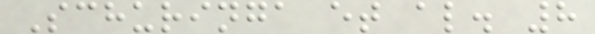Schuringa et al. 8
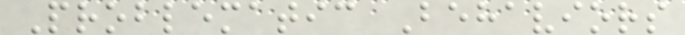Problematic Behaviors
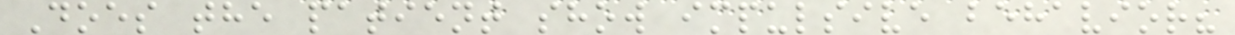Does the patient show impulsive behavior?
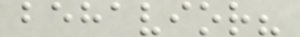behavior?
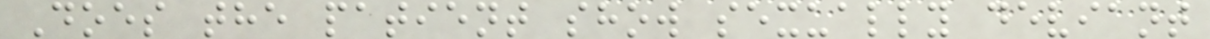Does the patient show sexually deviant
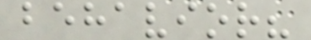behavior?
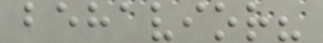behavior?
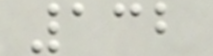132
